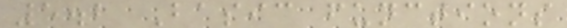5.2 Basic functions
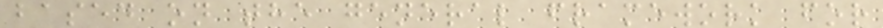based on the general framework for
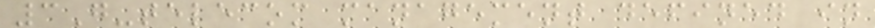3G-telecom management defined in
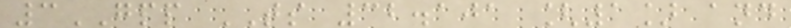3GPP TS 32.101 [1] and
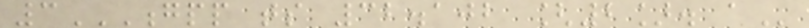3GPP TS 32.102 [2]. A
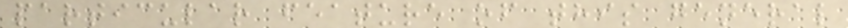particular feature of this general
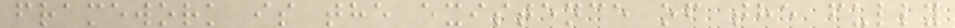framework is the existence of the fully
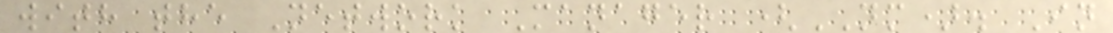with the Network Manager (NM). In
